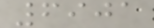6901
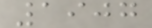1907
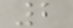2
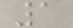1
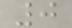0
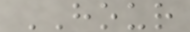HOUR
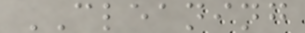CLEANING
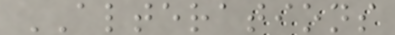ALTERATIONS
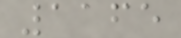1165
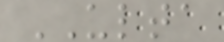ULTA
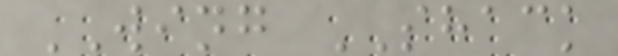WING SHACK
